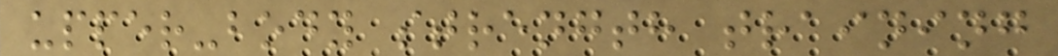upper-body strength training
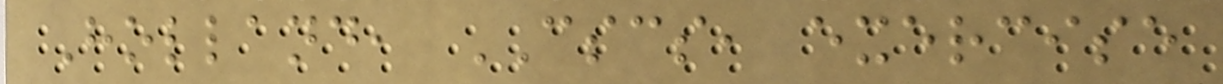Holland, CSCS, exercise
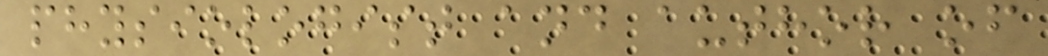physiologist and author of
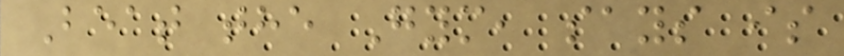Beat the Gym, says is
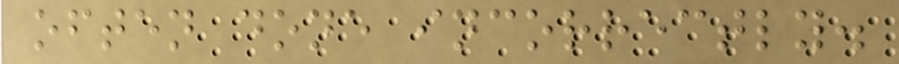often done incorrectly.
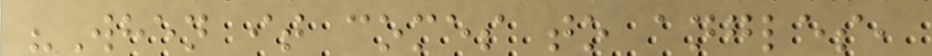"When it comes to angles,
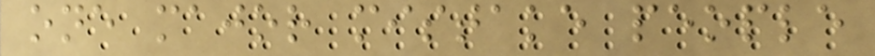one major mistake people
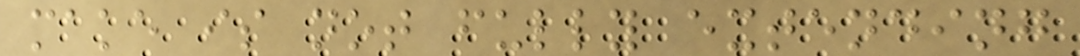make is not fully extending
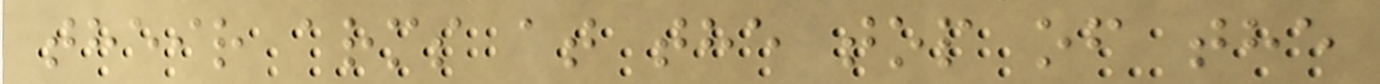their arms at the top of the
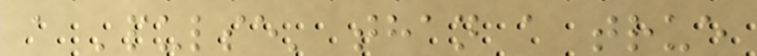a 'pulse' than a true
